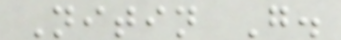Nitin G.
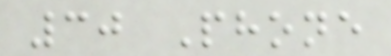30 Phone
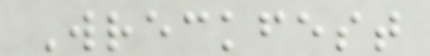Wreckfest
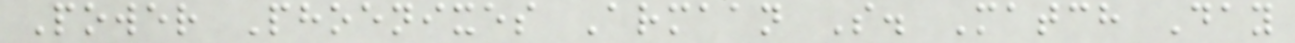Power Phoenixes Armaan S. Match Day
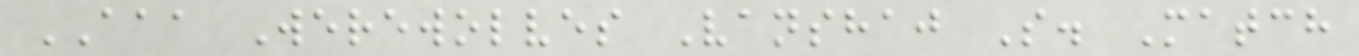AAA Werewolves Vanshaj S. Match
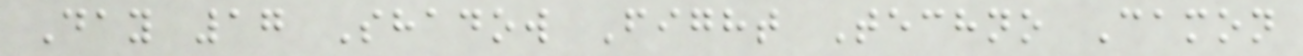Day 17 Shadow Fight Techno Camon
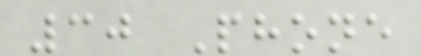30 Phone
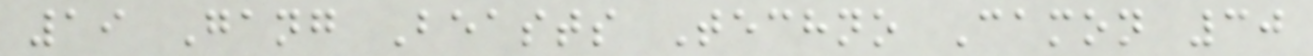19 Gang Beasts Techno Camon 30
